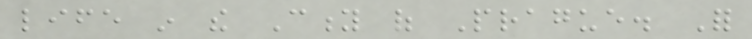life in the City of Prague. For
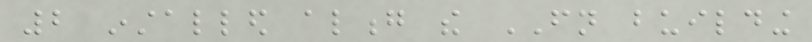2 installed along the FN building
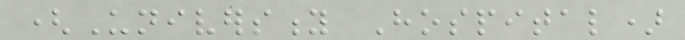(University Hospital)
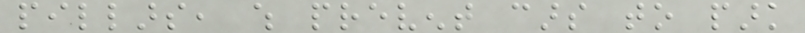pillars, which prevent cars to park
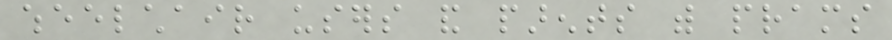wheelchair users and parents with prams
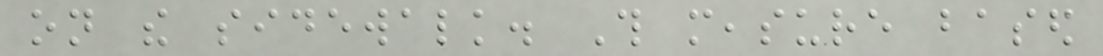on the sidewalk. This measure based
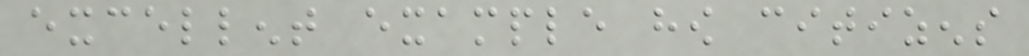excellent example how citizens
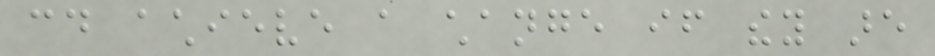could achieve a change if they are
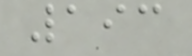193
